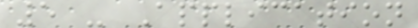5 - Application
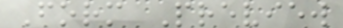Form Preview
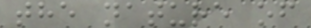the nature of
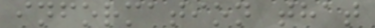information that
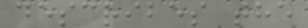describes the
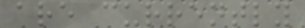are currently
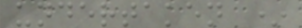undertaken *
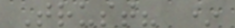Trust? *
